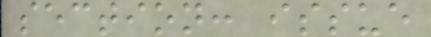section: issue
